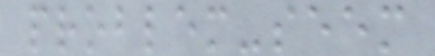problem-seem
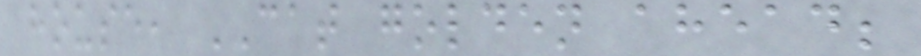house, CAT golden ahead;
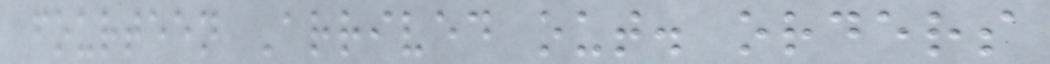fourteen Arrived out. orders
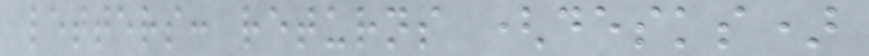letters: returns (desks)
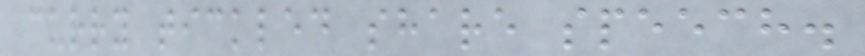curry tickled share speech.
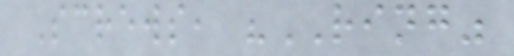Screws, "RING"
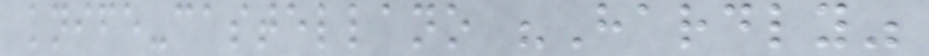knife-castellano "Hardly"
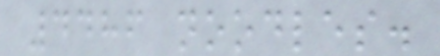4486 noodles.
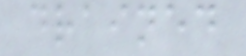drained
